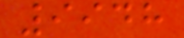9948
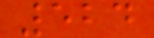524
